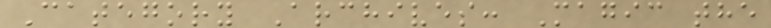Category Archives: Magic the
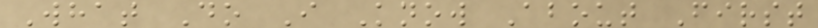What Do I Know About First
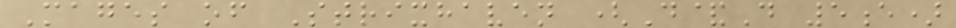Mages of Strixhaven (D&D 5e)
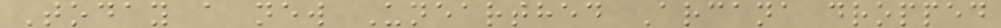Today a new Unearthed Arcana dropped
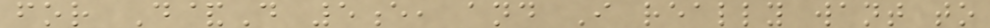for D&D 5e, and I really want to
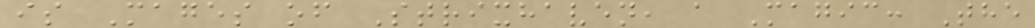is Mages of Strixhaven, a Magic: The
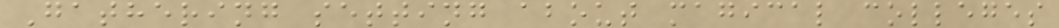Gathering setting about magical colleges
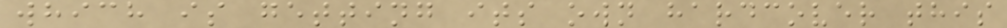which is getting its own hardcover this
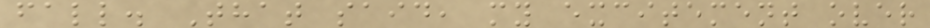fall. That said, my excitement over
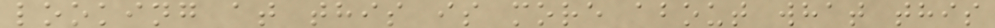looking at this is more about what this
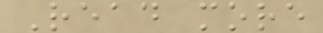Read more
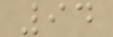94
